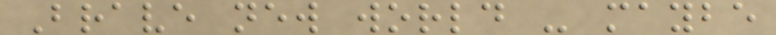Brave new world - maybe
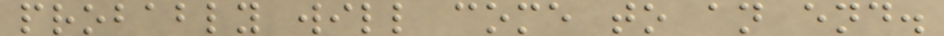probably will come to an end.
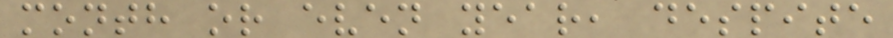month or even year, despite
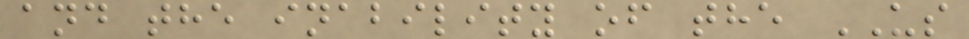and the inability of the US
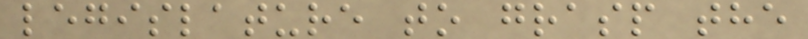legislature to grasp the
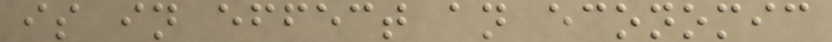is in effect an economic
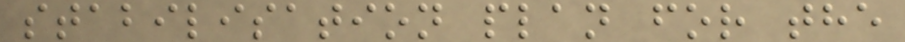stabilisation plan for the
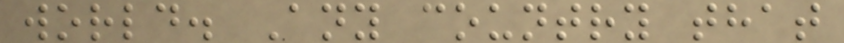world. Any country that
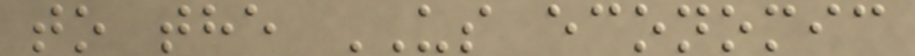to the US economic
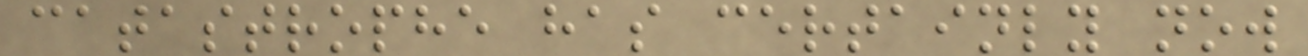catastrophe has certainly now
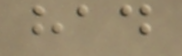had
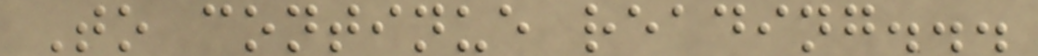To continue reading...
